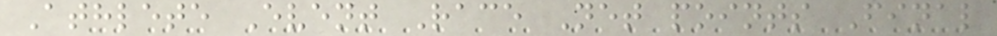Athlete Event Race Net points Final
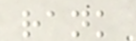rank
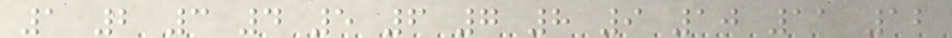1 2 3 4 5 6 7 8 9 10 11 12
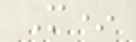M*
